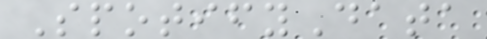SpotifyData
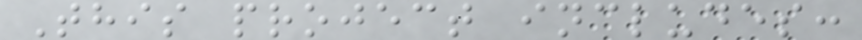This project includes:
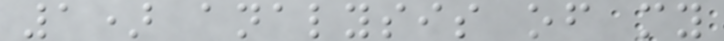1) analysis of my
